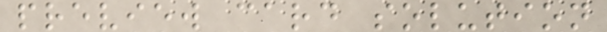preview card solution
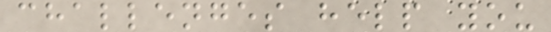challenges help you
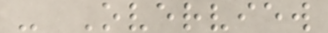- Overview
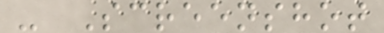- Screenshot
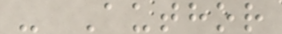- Author
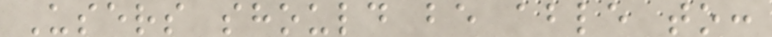Users should be able to:
